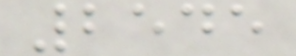2545
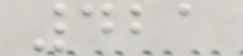421
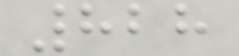828
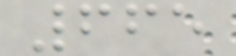665
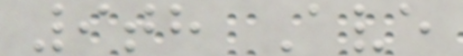9th Ave
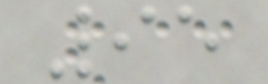95
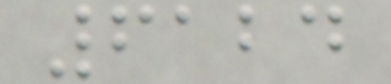6124
